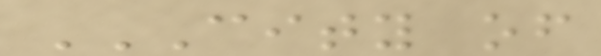CITY OF
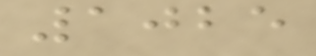1025
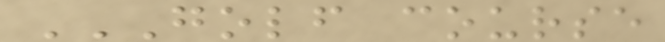GOLF COURSE
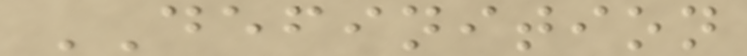DEFINITION
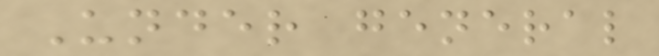Under general
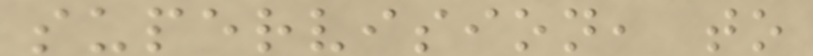supervision, to
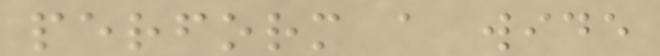perform a wide
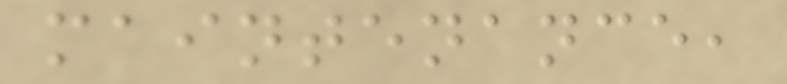maintenance,
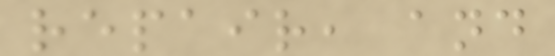repair, and
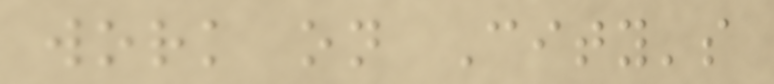work on City's
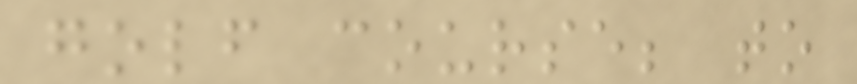golf course; to
